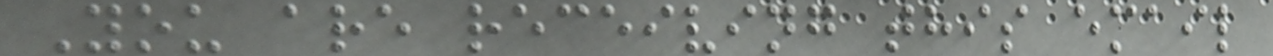You are receiving this email
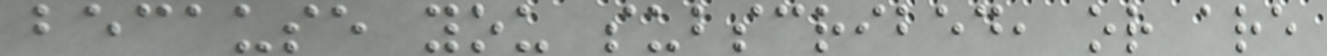because you subscribed, or are
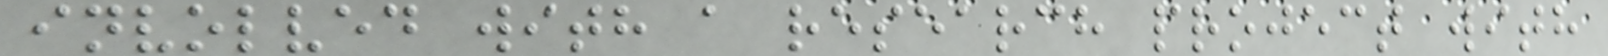involved with a research project with
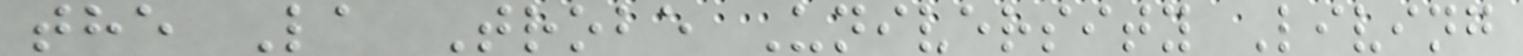the La Trobe University Living
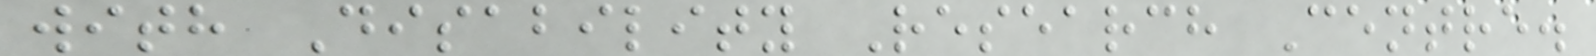with Disability Research Centre.
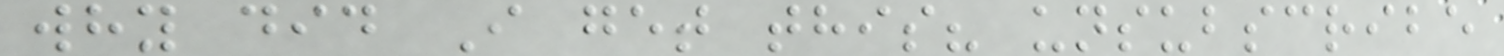why did I get this? unsubscribe
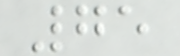75
